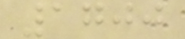1700
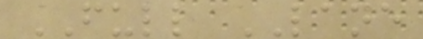FULL LANE
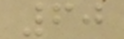60
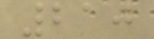210
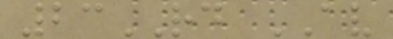23RD AV
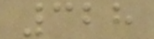328
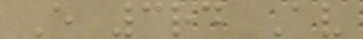E 3rd Av
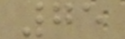75
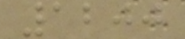1200
